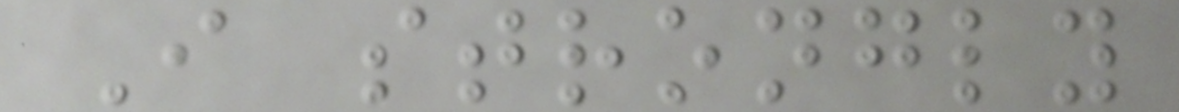I strongly
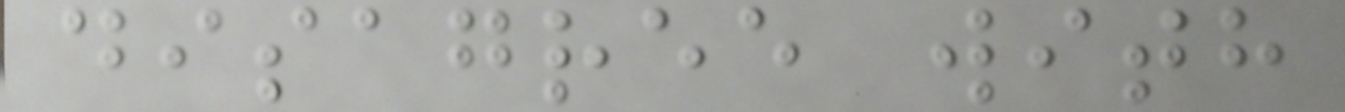disagree with
